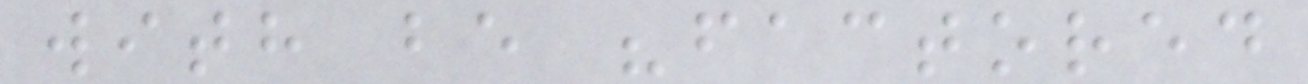with be "factored
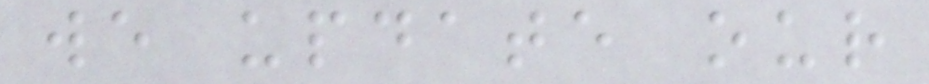we update our
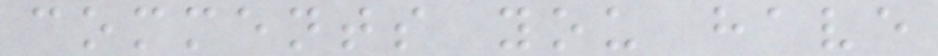comments you have
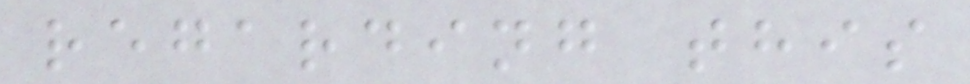regarding this
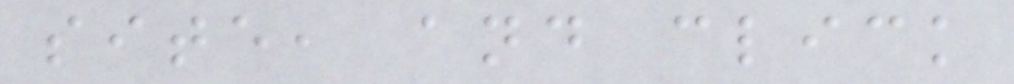site, and click
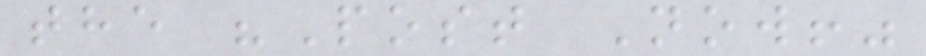the "Post Now!"
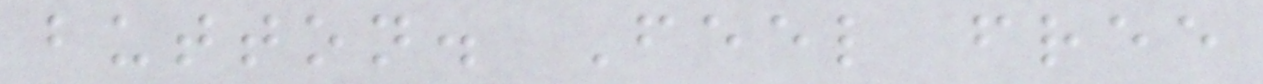button. Feel free
